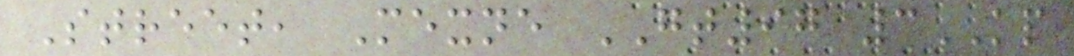Street, Mexne GT97 3KP
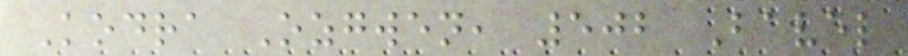Kodra Ozgwen, 502 Bavel
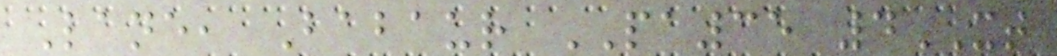Lane, Babaur PA35 4XT
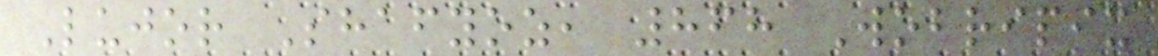Lujor Shafyoz, 868 Wobripix
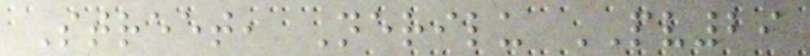Street, Nerilu PV29
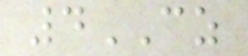4CZ
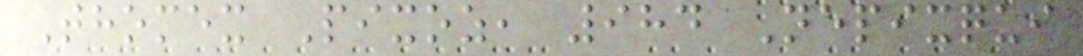Thomex Pixoz, 984 Nepixqui
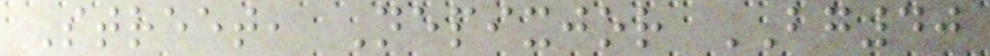Street, Nepixjor BG40
